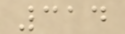314
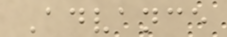Advance
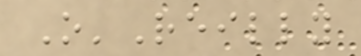O'Reilly
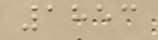1853
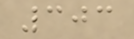303
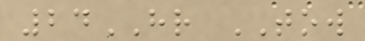24HR TOW
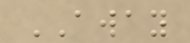AWAY
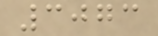3073
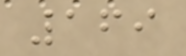169
